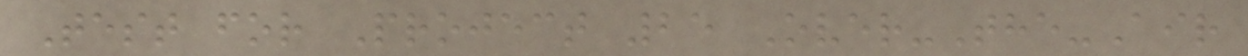Test for Project 25 Over-The-Air
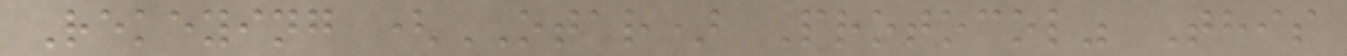Rekeying (OTAR) Protocol" This
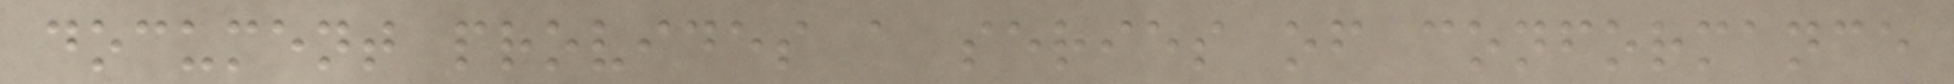document provides a series of conformance
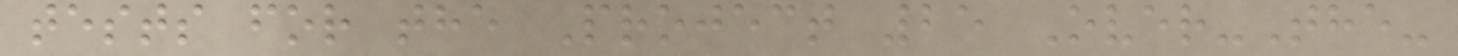tests for the Project 25 Over-The-
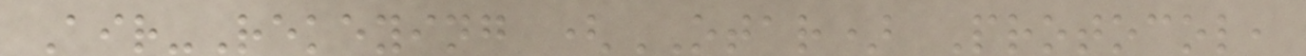Air-Rekeying (OTAR) Protocol,
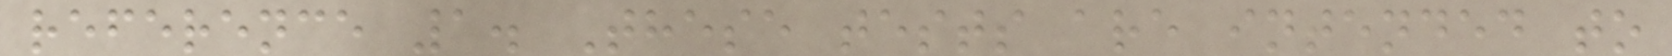reference 1. These tests are intended to
